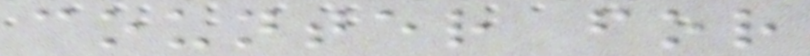counter for
